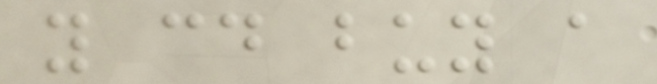you could buy a
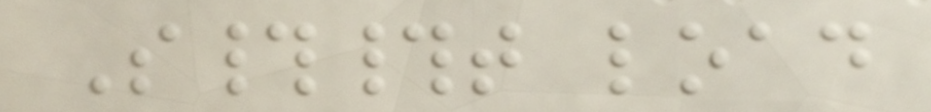S##t load
